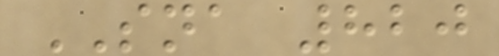SNA 820
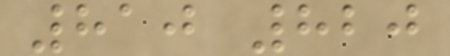810 820
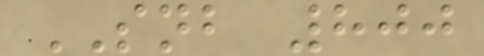SNB 800
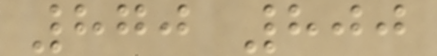870 800
